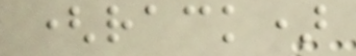(rack)
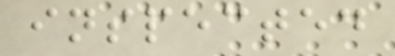inspected
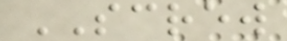SCREW
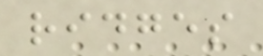ridges
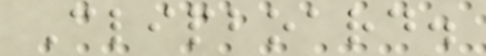Clipboard.
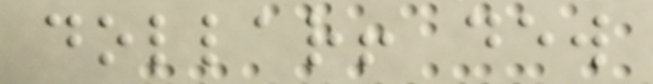dollar! dew
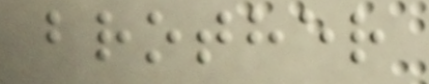brother
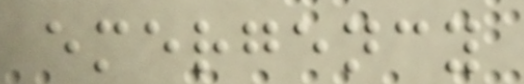emergency
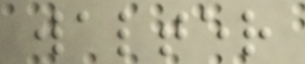walter
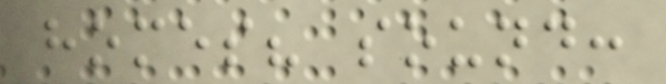homes? sound:
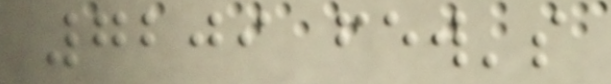7209 few's
